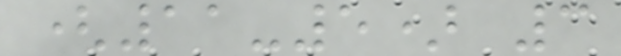(11-5) 3
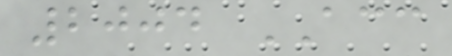2004 ACC
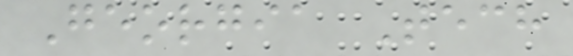Georgia Tech
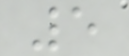5
